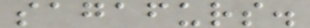sagafurs.
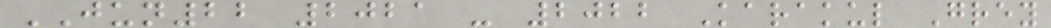JUN22 2021 - 2022 Karakul Grey
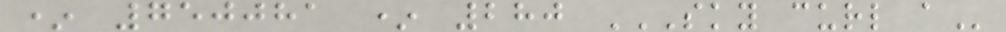* 750081 * 280 SKY CURL A
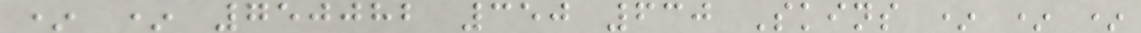* * 750082 350 630 Skins * * *
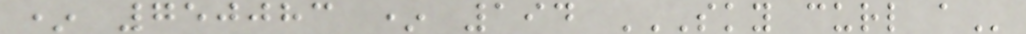* 750083 * 194 SKY CURL A
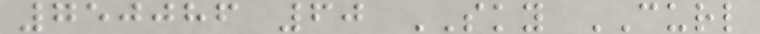750086 60 SKY CURL
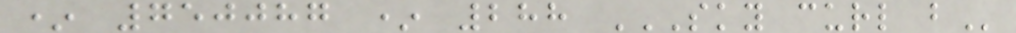* 750087 * 288 SKY CURL B
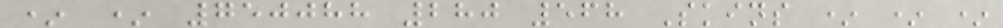* * 750088 280 568 Skins * * *
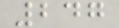247
